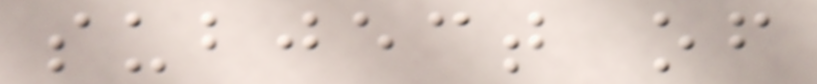subject of
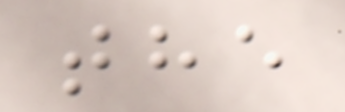the
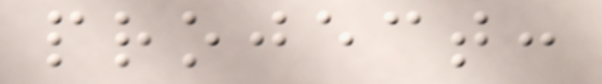project:
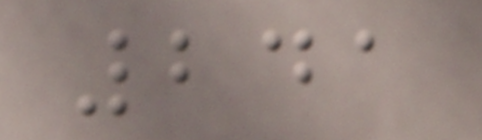241
